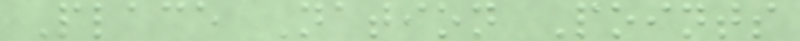Place Nation Points
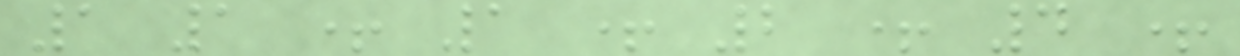1 1 + 1 + 2 + 4 +
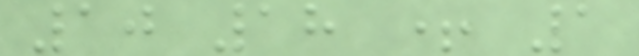10 18 + 1
